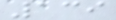139
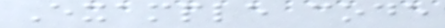Example code
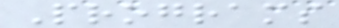Programs
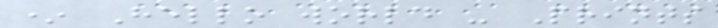* Hello world - Prints
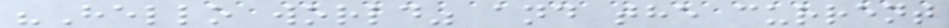"Hello world" and the current
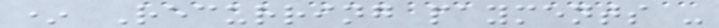* Recurring payments -
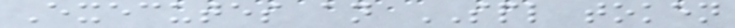Executes an SPL token
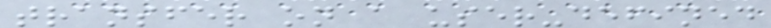transfer on a user-defined
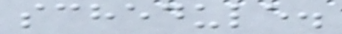schedule.
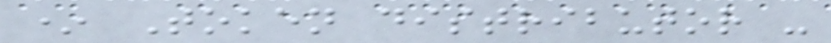* Token distributor -
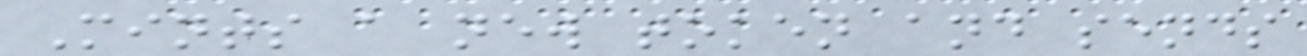Mints a new token and sends
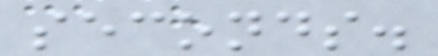seconds.
